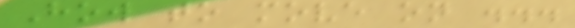How to move on ...
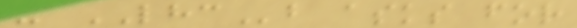- LHCb asks for
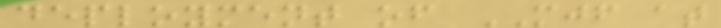deployment of MJF at
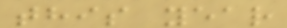this year
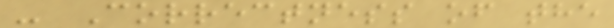- Correctness of the
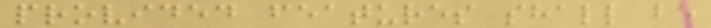provided features shall be
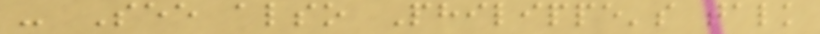- See also Philippe's talk
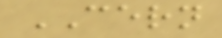CERN
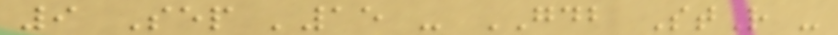9 Sep '15 - GDB StR -
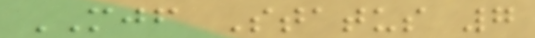MJF Status 7
